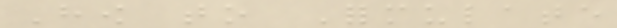How to Formulate
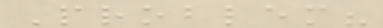Problem?
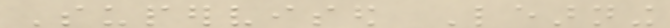Supervised Learning
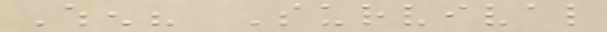When? Survival
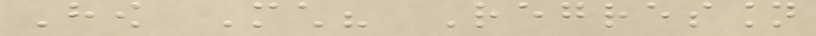How Much? Regression
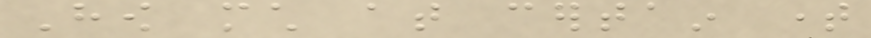How much at certain time
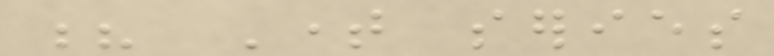? Time series
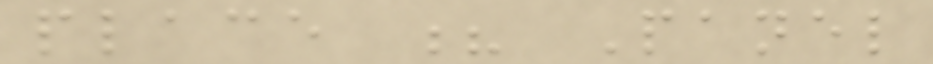place ? Panel
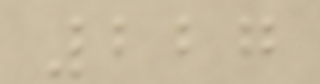227
